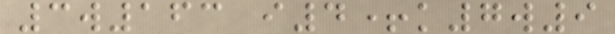3w163 i4+k7w9
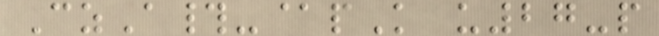CzA#-@pK u27-p
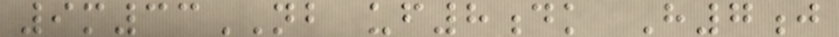9m33NB uf8dk H7j
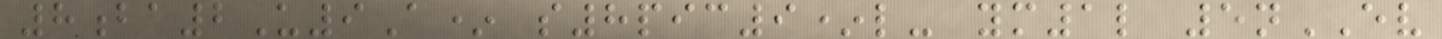8ba2U9A* s8pic9*l- ym1l 5nEV
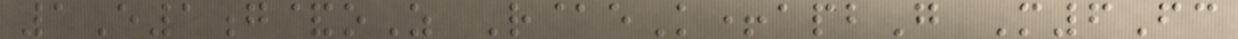1E1g&oZ R@eK+apbG M6Fc
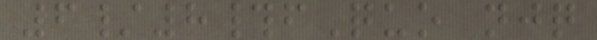6/8#fQuo njq
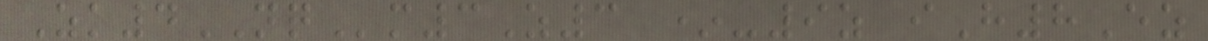Zk4NQm3Z3 *-9z iH8Ez
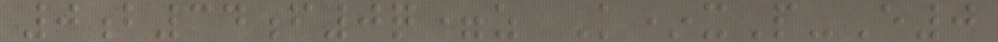0b34f0q=z K*xP-E0
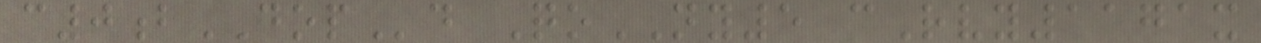c0bDOPd QoNY5 cRvy1171x
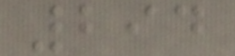294
